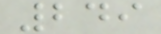249
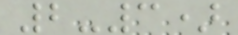2-3)
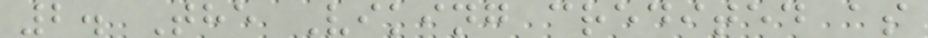2. The Viking credited as
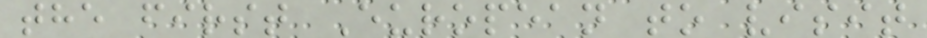the first European to visit
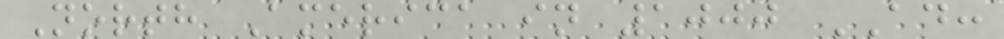North America in 1000 AD:
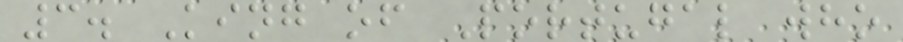3. King of Portugal who
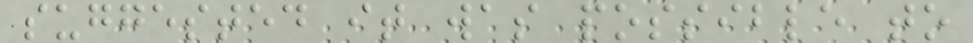suggested it was possible to
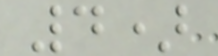4)
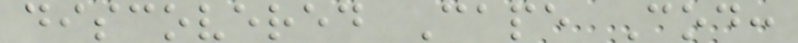discovered Cape Cod:
